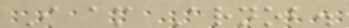I am Arnob.
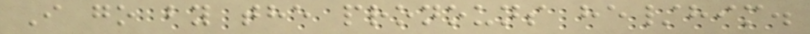I go by the pronouns he/him.
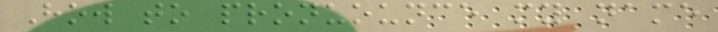How to pronuounce my name
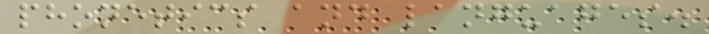phonetics and languages.
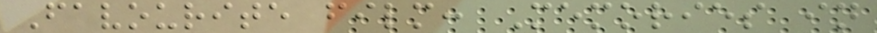Favourite film: Memories in
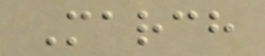March
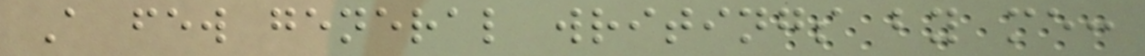A few general writings by me:
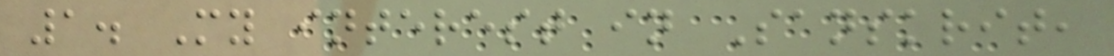1. My interest in Sanskrit,
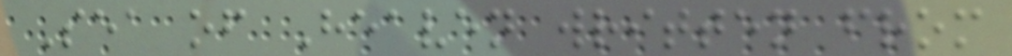Sea of Heaven written from
